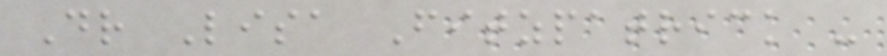Dr Lisa Fitzpatrick -
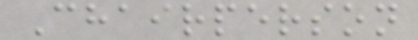Chairperson
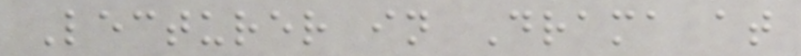Lecturer in Drama at
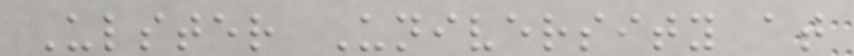Ulster University at
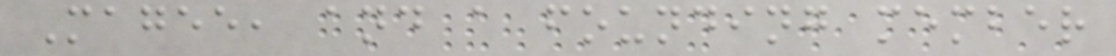Magee, and a founding member
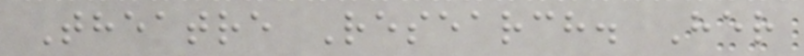Theatre Research. Her
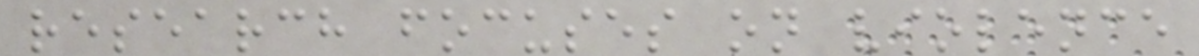research focuses on violence
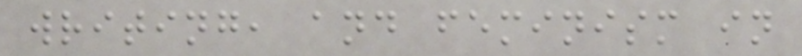writing, and feminism in
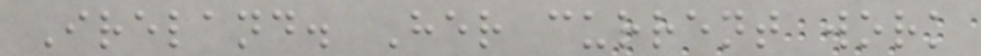Ireland. Her current work
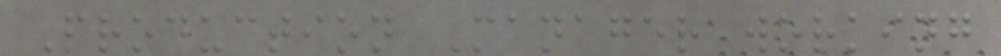Production Manager working
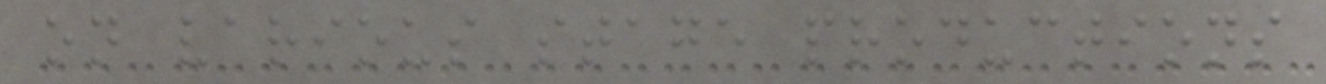on various stage productions
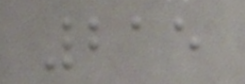215
